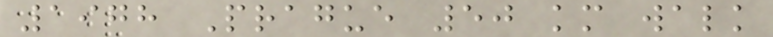1978 Prague 50 km walk
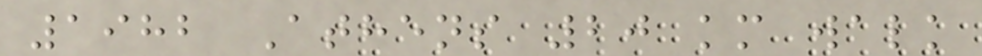1982 Athens 20 km walk
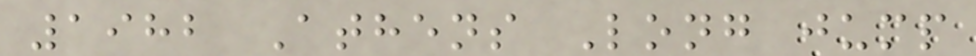1982 Athens Long jump
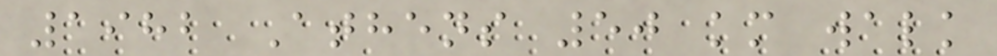1982 Athens 50 km walk
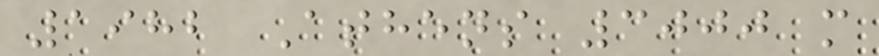1982 Athens 3000 m
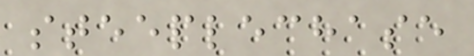steeplechase
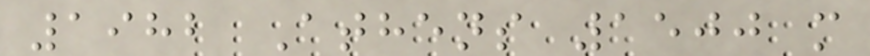1982 Athens 1500 m
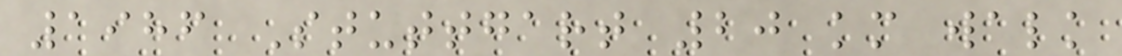1986 Stuttgart 20 km walk
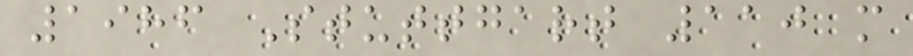1986 Stuttgart 110 m
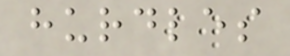hurdles
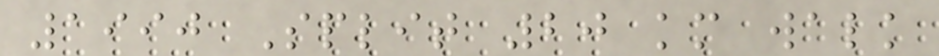1990 Split 20 km walk
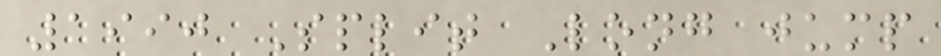1990 Split Long jump
